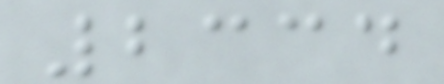2334
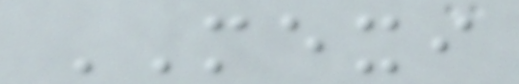MEXI
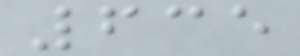635
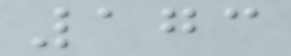173
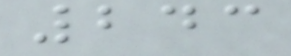243
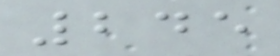245
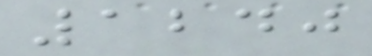1240
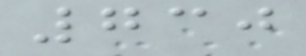730
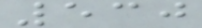530
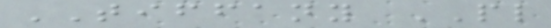TIFFANY PL
